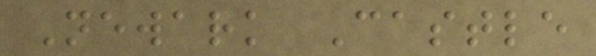Newark Castle
